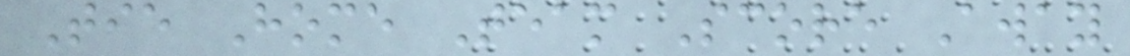Tie Home Team Score Away
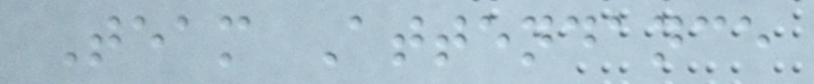Team Attendance
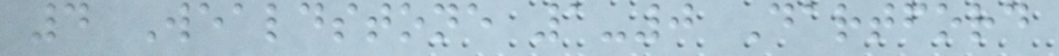4 Wealdstone 1-0 Dartford
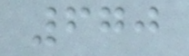670
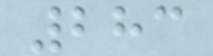283
